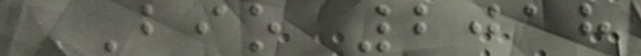BIO 2018
